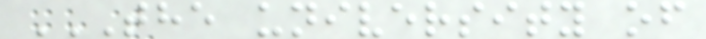THE UNIVERSITY OF
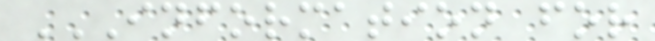INFORMATION FOR
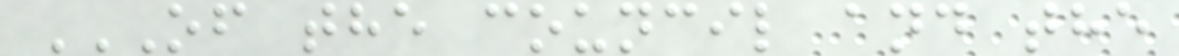OF THE COUNCIL AND THE
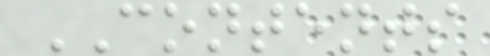CONTENTS
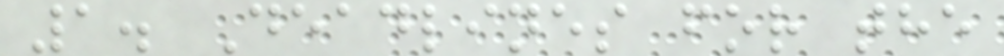1. Deadlines for the
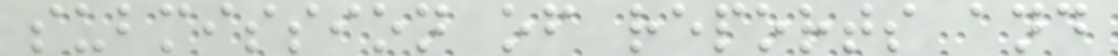submission of reports and
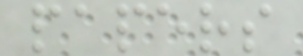papers
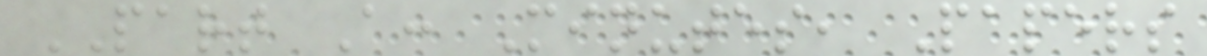PART A: Minutes, Papers
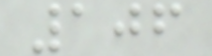106
